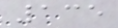135
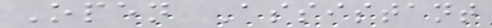Open Assistant
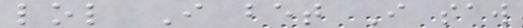lol I bet I saw
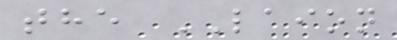the LAION
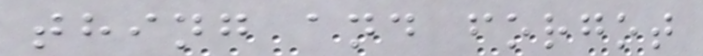thing and forgot
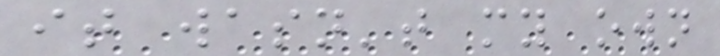it wasn't my own
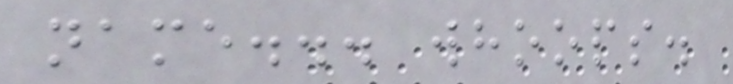name... whoops.
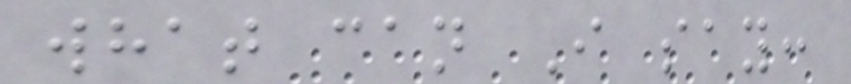what can I say:
